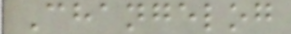Changelog
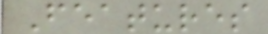Features
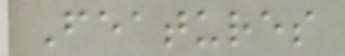Features
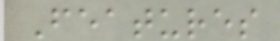Features
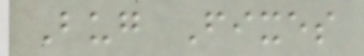Bug Fixes
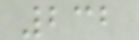232
